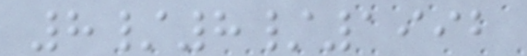8/8/1992
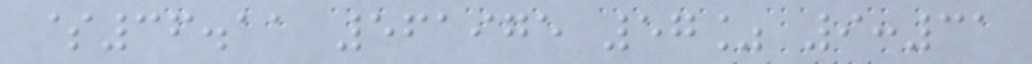$36.11 561975 57% 9:31
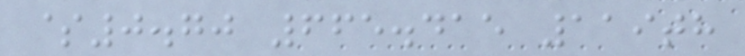$0.70 665.415 119th
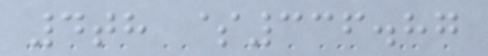4th $336.87
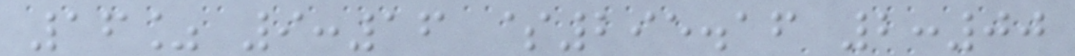16% 9:16 $295.16 2:00
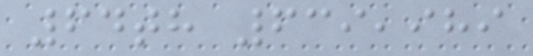64th 639,989
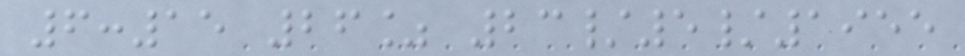6:15 26% 23/5/1955
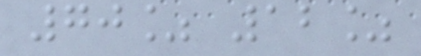70% 12%
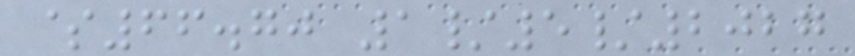$66.70 1/5/2027
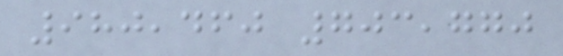980,460 703,770
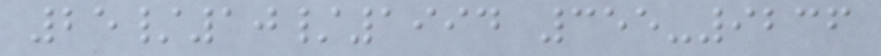25/10/1994 355-9236
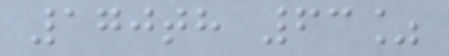170th 63%
